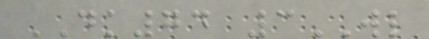DK74 3WL
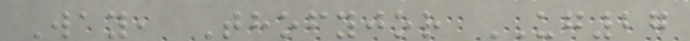Way, Thofyjor UG27
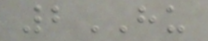2HU
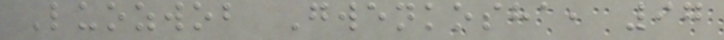Luozwob Gwenkosha, 97
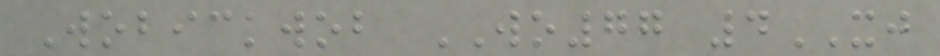Wobickwob WO77 4XJ
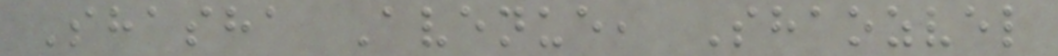Shasha Avenue, Shaozvel
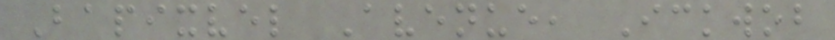Bapixvel Avenue, Ickwob
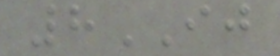8IJ
